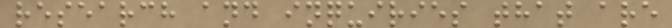research and inquiries that are
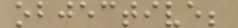objective;
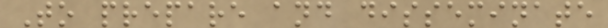To prepare and disseminate
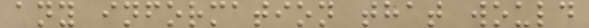any information that would
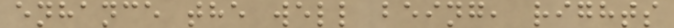enhance the well being, rights
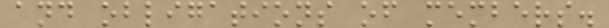and obligations of members.
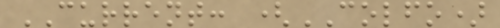CURRENT: (COLFO)
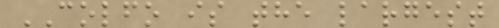COLFO is the largest
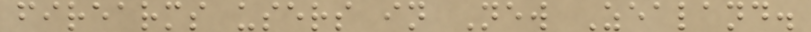firearms users in New Zealand.
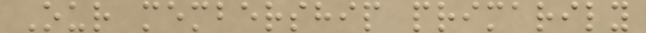Our membership primarily
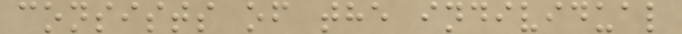consists of the individual
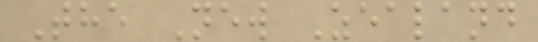The New Zealand
